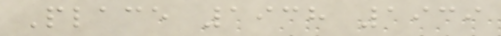Place 1938 1939
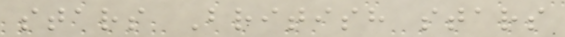stars British stars
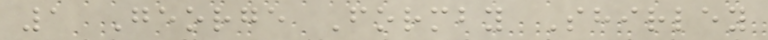1 George Formby Shirley
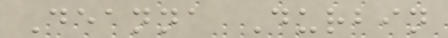Deanna Durbin
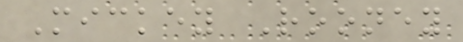Mickey Rooney
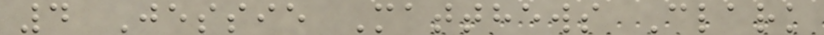4 Jessie Matthews Clark
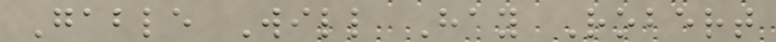Gable Will Hay Robert
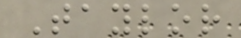Taylor
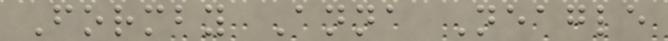Formby Anna Neagle
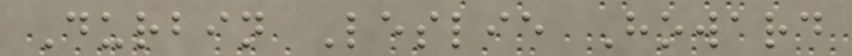Durbin Leslie Howard
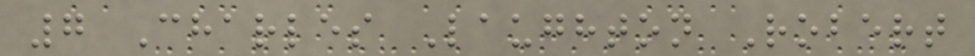7 Charles Laughton Robert
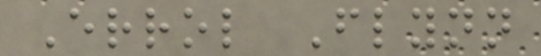Errol Flynn
